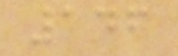146
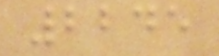2245
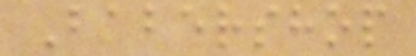Babershop
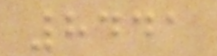8441
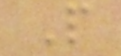P
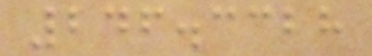246.3328
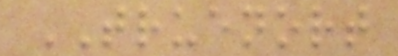TRUENORT
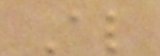Al
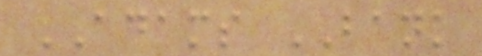ADAMS BANK
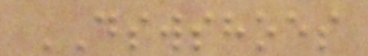DSWSHOES
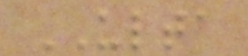ULTA
